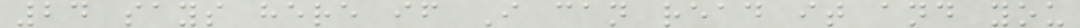24 says here if I can read it and you
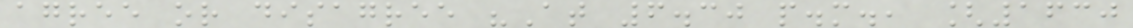agree or disagree "At 6.30 p.m., [1630
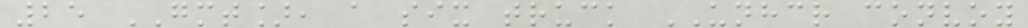25 GMT], a six truck UNHCR convoy
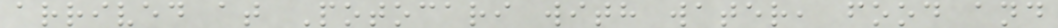arrived at Potocari with water, food and
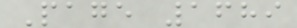Page 1689
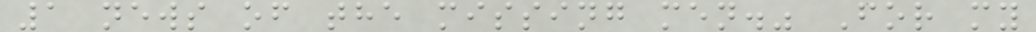1 news of the missing men." For my
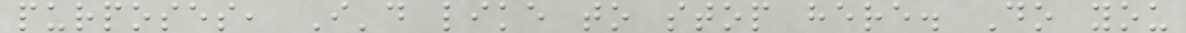purposes, I'd like to stop here. Do you
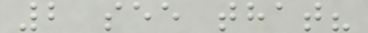2 see that?
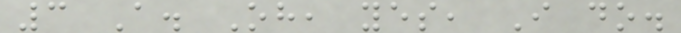3 A. Oh, yes, I do.
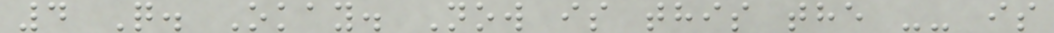4 Q. Okay. Now is this the -- is
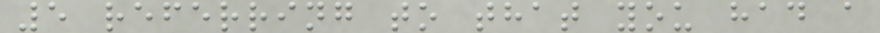5 referring to that you had a
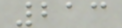213
